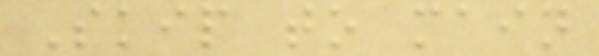Skip to main
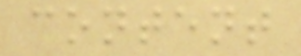content
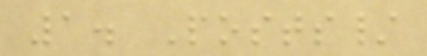1. Posts/
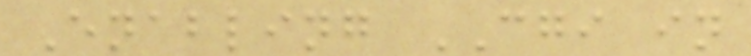Enabling CGI in
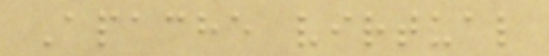Apache virtual
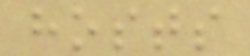hosts
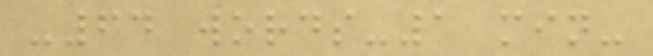-64 words-1 min-
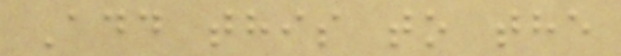Add this to the
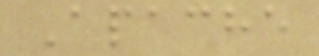Apache
